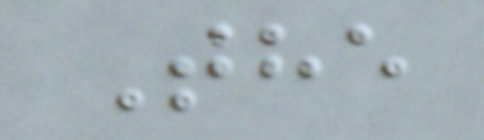The
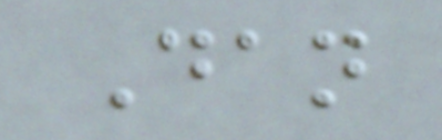Dan
